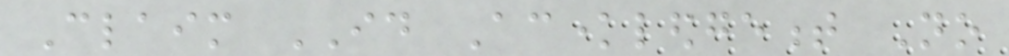Claim ID Acknowledgement No
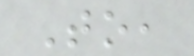To,
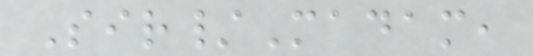Sir/Madam,
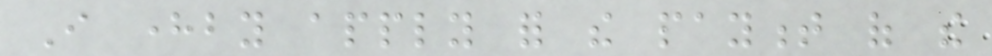I hereby apply for the payment of the
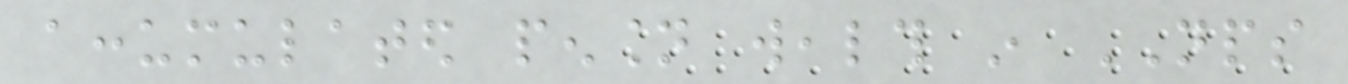accumulated pension wealth in NPS
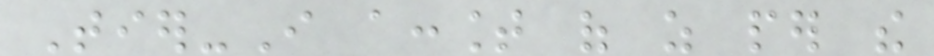Tier-I account of as per the
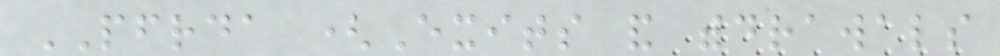PFRDA (Exits and withdrawals
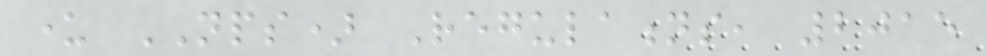under NPS) Regulations, 2015
